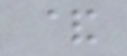&
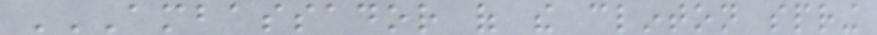AMBASSADOR OF THE CLINTON SPRING
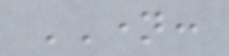NAME:
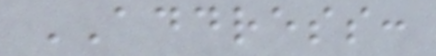ADDRESS:
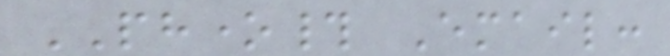PHONE# Email:
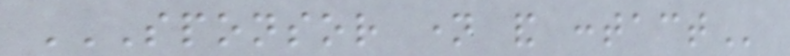SPONSOR NAME AND CONTACT
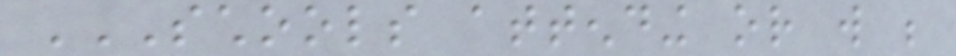SCHOOLS ATTENDING OR WILL BE
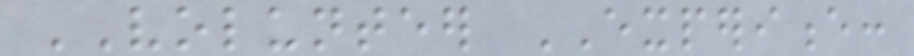VOLUNTEER EXPERIENCE:
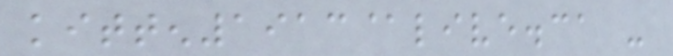kitten1913@live.ca -
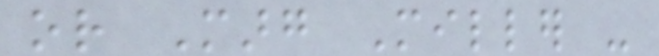or Marg Miller -
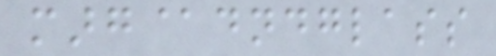marg@dndglass
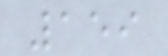159
